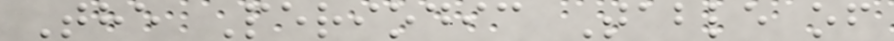The Periodic Table of
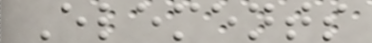Elements
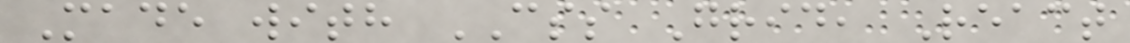Made with CSS Grid, React
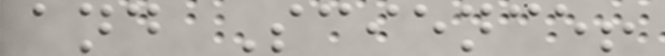and Science!
